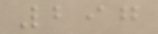297
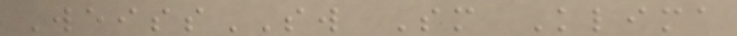WeissSW Sm Klima
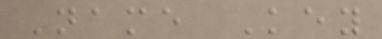Name Key
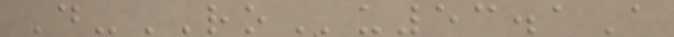D-ROu53.1A
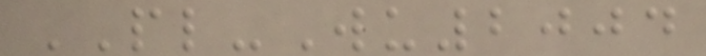PL-Wu2004
